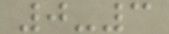0-3
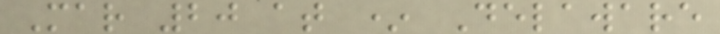Mar 20 at * Delaware
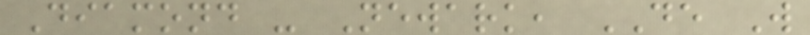Diamond - Newark, DE W
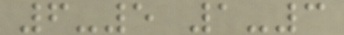6-5 1-3
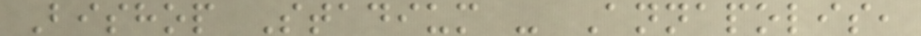Bishop Stadium - Annapolis,
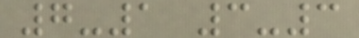7-1 3-3
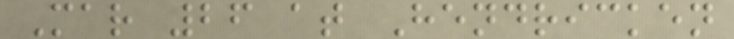Mar 26 at Hendricken
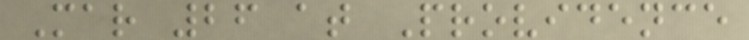Mar 26 at Providence
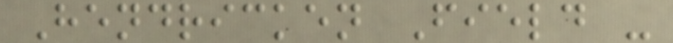Hendricken Field -
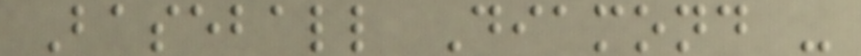Baseball Diamond -
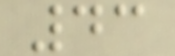43
